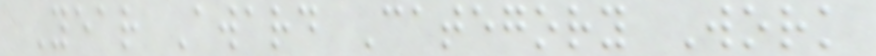Year Award Category Work
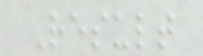Result
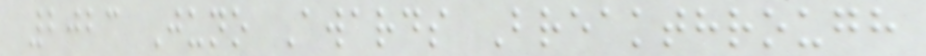2023 Juno Awards Breakthrough
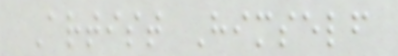Artist Himself
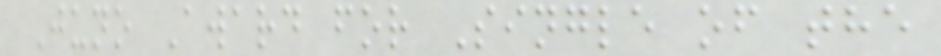Juno Award for Single of the
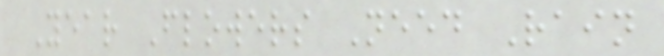Year Flowers Need Rain
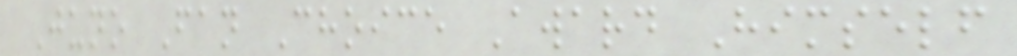Juno Fan Choice Award Himself
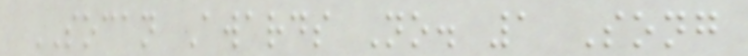SOCAN Awards No. 1 Song
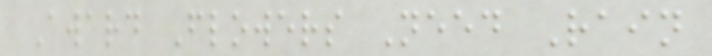Award Flowers Need Rain
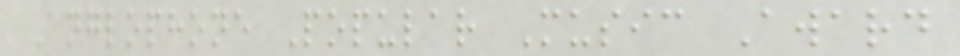Anglophone Popular Music Award
